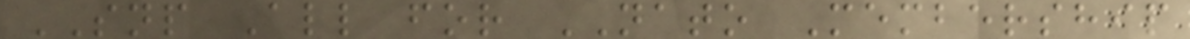SNP All for NATO Membership
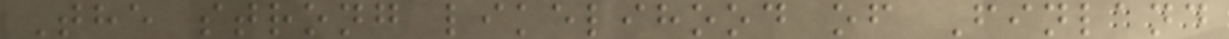The strong likelihood of Finland
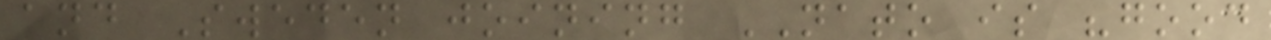and Sweden joining NATO is "good
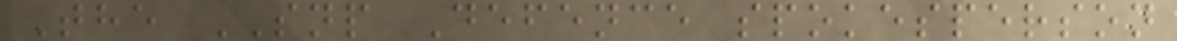The SNP Defence spokesperson
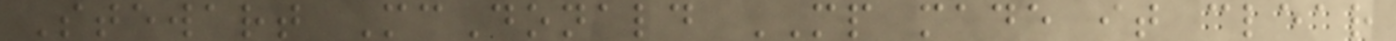Stewart McDonald MP made it clear
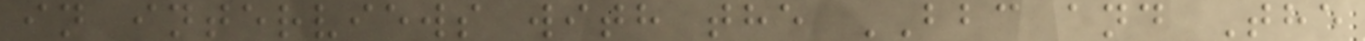in interviews with the BBC and The
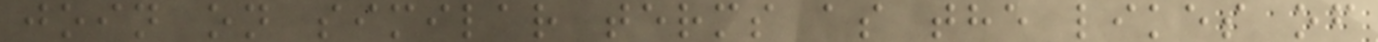join on similar terms as the likes of
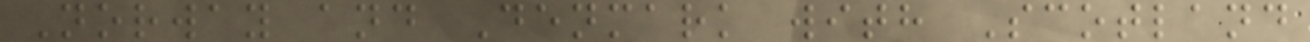Norway and Denmark with Scotland
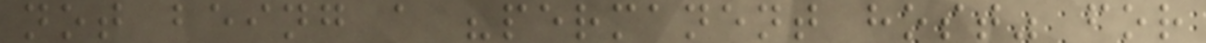not being a "permanent host" for
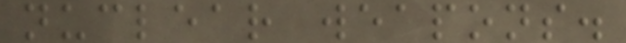nuclear weapons.
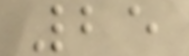25
